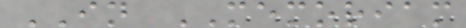IN MEMORIAM
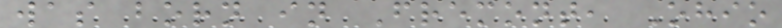was born in Fremont, Ohio
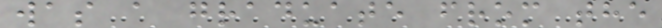was a graduate from the
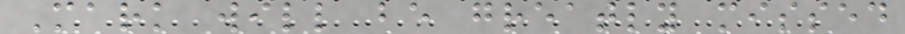Mark will be greatly missed
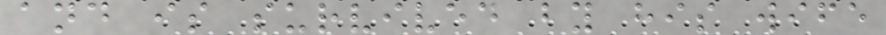and is survived by his wife
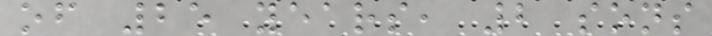of 25 years, 2 sons
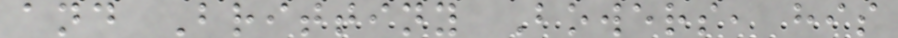and Brittiny Bowers, his
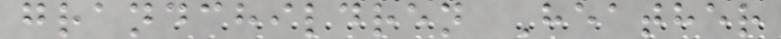grandchildren Heather
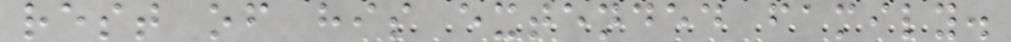rest of his extended family.
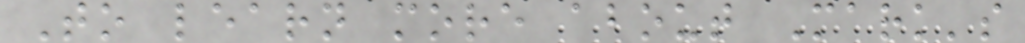To learn more about Mark's
